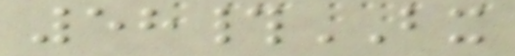58#BX
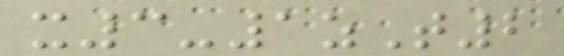x3-1zT2
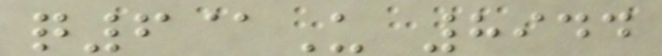q6@U 8944
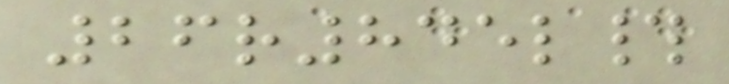26r845l#
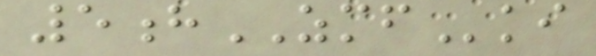5hZMFki
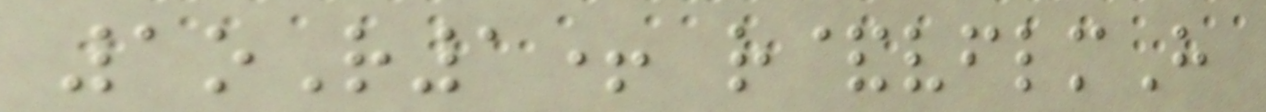1oR1+ r&vflmH
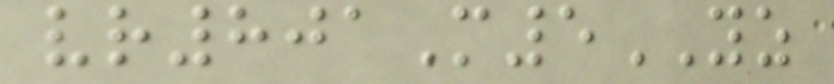vr801M5YZ
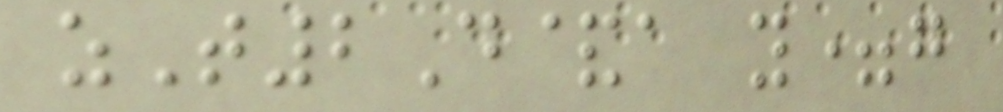zT2D&a y=g
